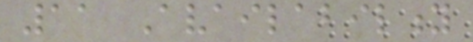11 Availability
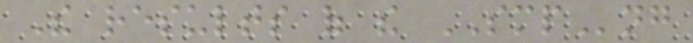The results of the SMPng
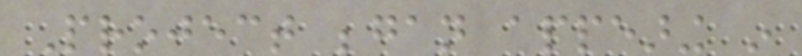Project began appearing in
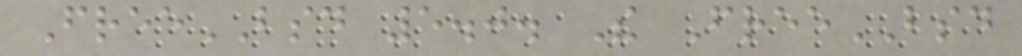FreeBSD 5.0. The FreeBSD
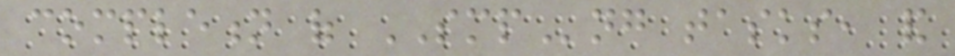completion of SMPng tasks, and
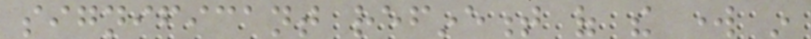significant refinement of the work in
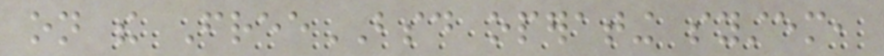on the FreeBSD operating system,
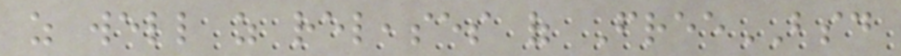as well as releases of FreeBSD
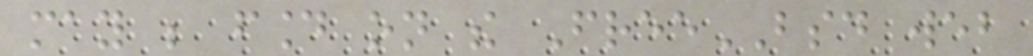may be found on the FreeBSD web
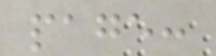page:
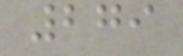279
